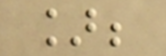];
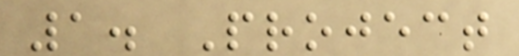1. Project
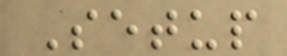Setup
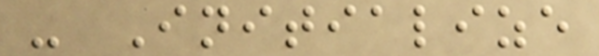- Initialize
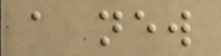a new
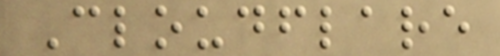Cloudflare
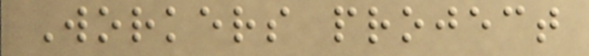Workers project
